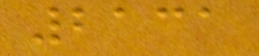2131
